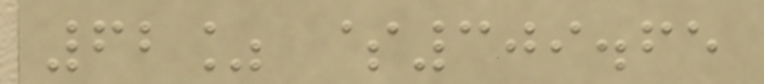62% $309.65
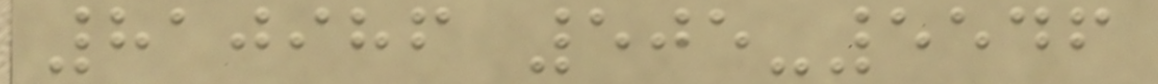810986 505-5546
